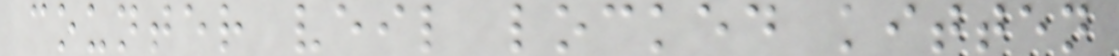counter veil locked kitten
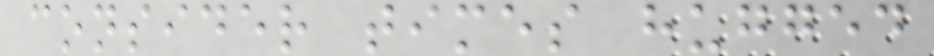consider times hugged
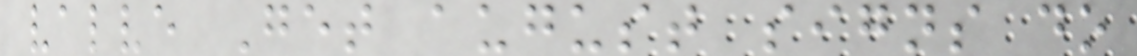valve Get august signs do
